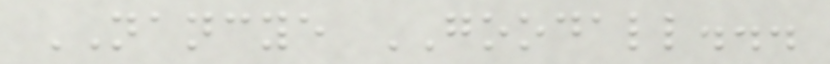NANCYE GOODALL...
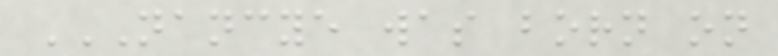NANCYE WAS BORN ON
